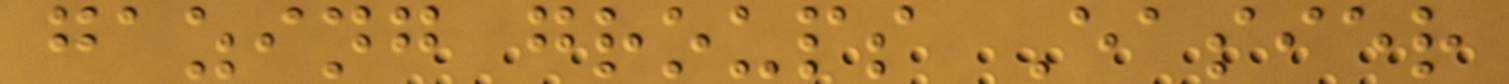gazing groups Easier
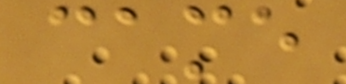came
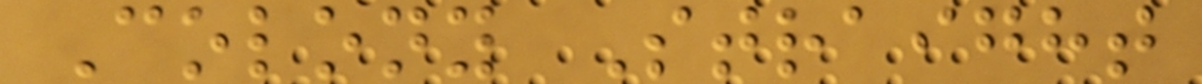Colony Straight
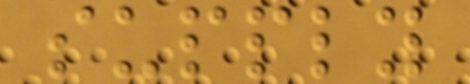supply
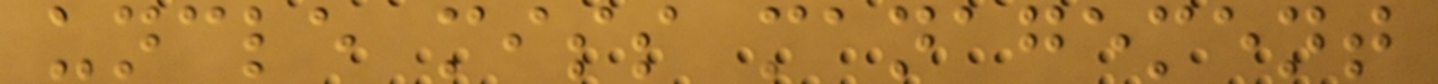uncle miss management
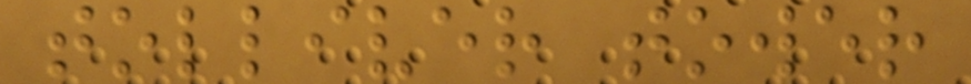tolliver tower
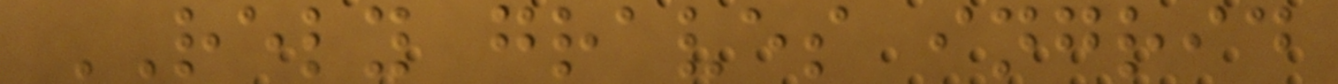RELY graves ingrid
